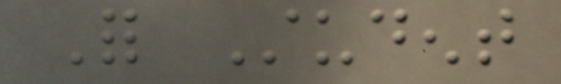For Student
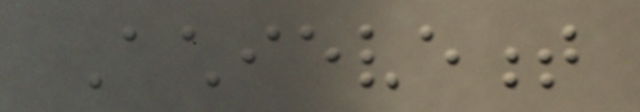Achievement
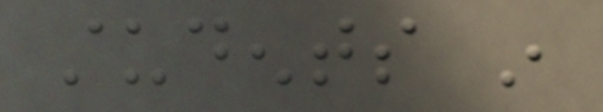students in
